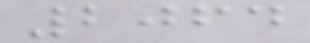2064
